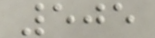505
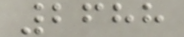2688
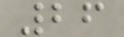26
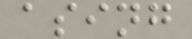asing
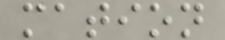mation
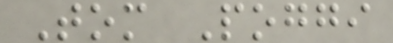Tom Poggi
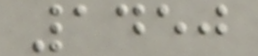1450
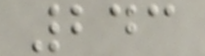243
